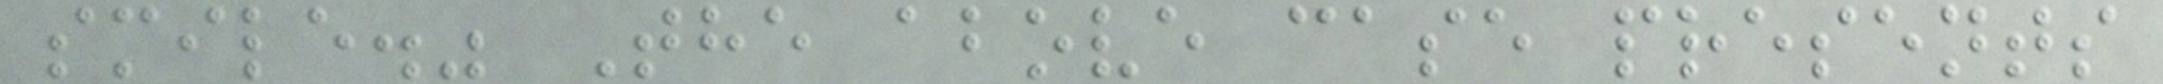smile." The above case presents
